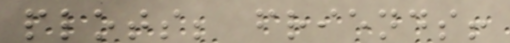plots; friends!
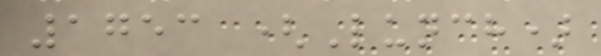1753 (Lunch)
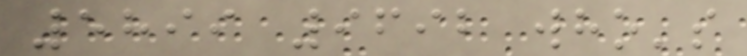5899 9692 who's
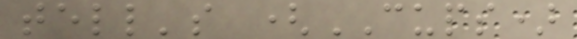tell's (CUPS)
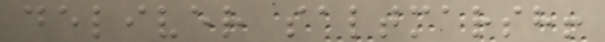deliver saltmarsh!
